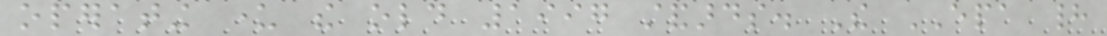operating under the old 1997 standards. The EPA had
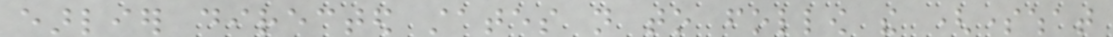earlier directed states not to follow the (somewhat
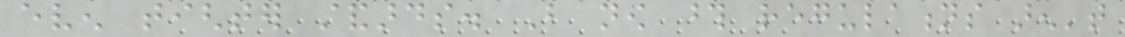even tighter standards. But now those regulations aren't
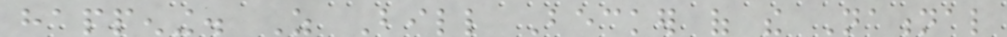happening. As Bill Becker of the National
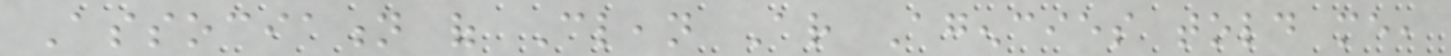Association of Clean Ar Agencies told me,
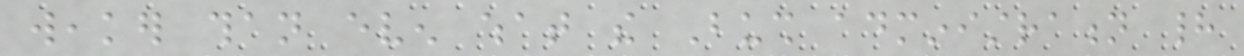weaker than even what the Bush administration had
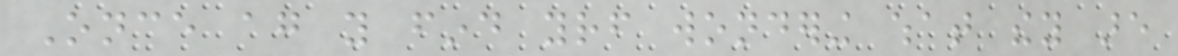Once again you find yourself wondering what they are
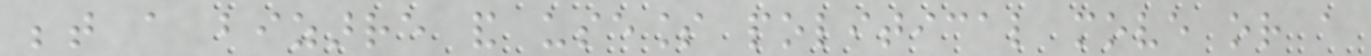between a bizarre and useless political move or a
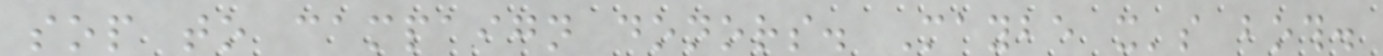sop to campaign donors. Maybe it's both.
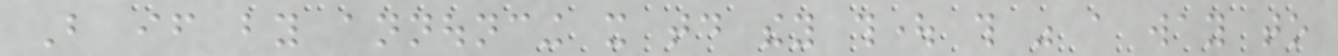But if by announcing it today they thought this was a way to
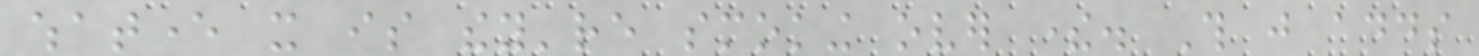whatever it is they're smoking over there. This just adds
